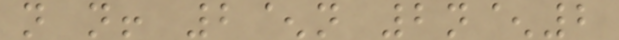n n! 2^n 2n^2
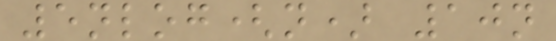5nlog(n) 10n
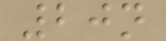20n
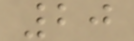20
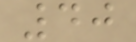40
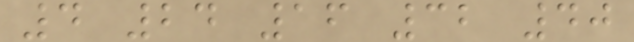4 24 16 32 40
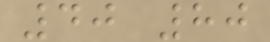40 80
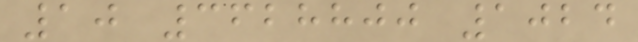10 3628800 1024
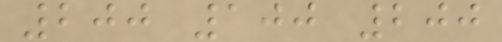200 100 200
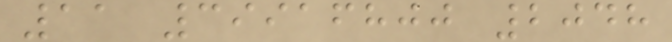11 39916800 2048
